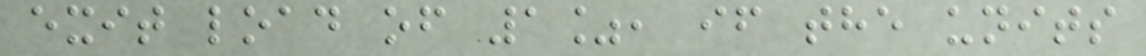exit load of 1%, if the units
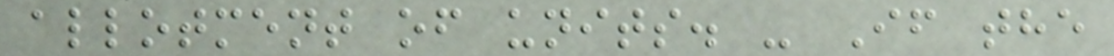allotment of units. - If the
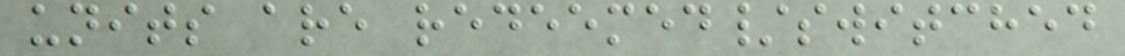units are redeemed/switched
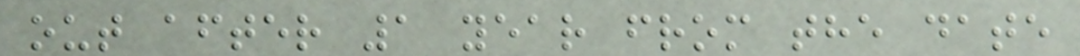out after 1 year from the date
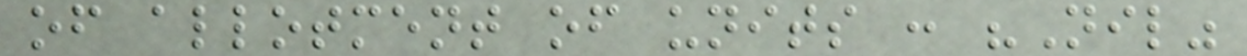of allotment of units : "Nil"
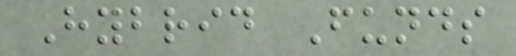Hybrid Funds
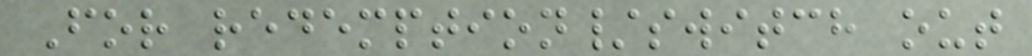For redemption/switch out
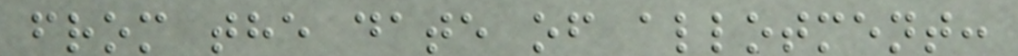from the date of allotment:
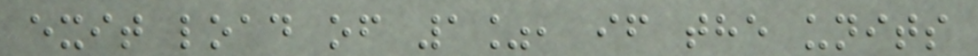exit load of 1%, if the units
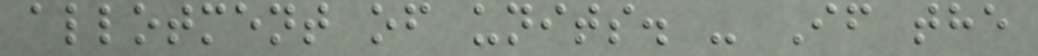allotment of units. - If the
